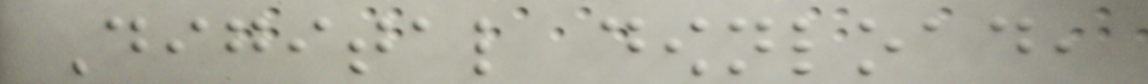Digital download,
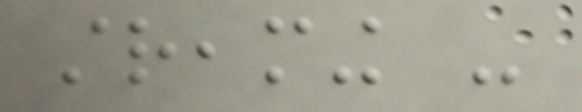streaming -
